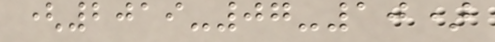(2019-07-10)
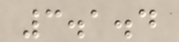3.1.4
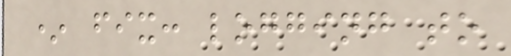* fix: logging to
